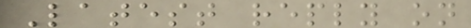Latest reply on
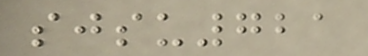sjsu721
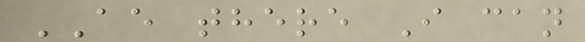AE there I can
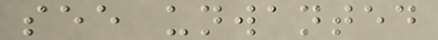see unwanted
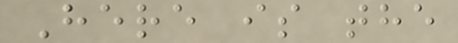Here is the
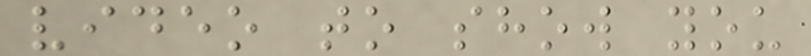video to show you
